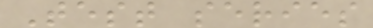Test series
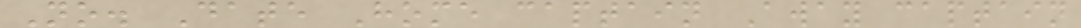No. Date Home captain Away captain
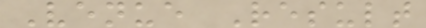Venue Result
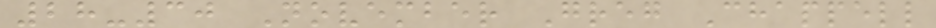28-30 November Greg Chappell
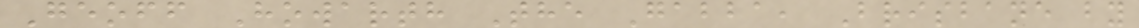Geoff Howarth The Gabba, Brisbane by
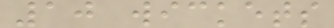10 wickets
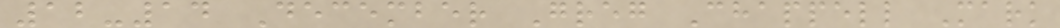12-14 December Greg Chappell Mark
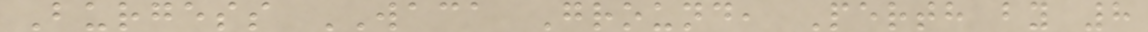Burgess WACA Ground, Perth by 8
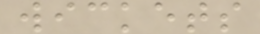wickets
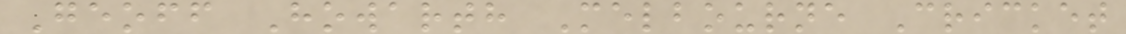Geoff Howarth Melbourne Cricket
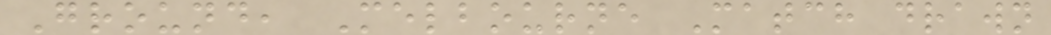Ground, Melbourne Match drawn
